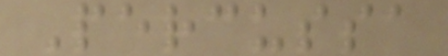Percussa
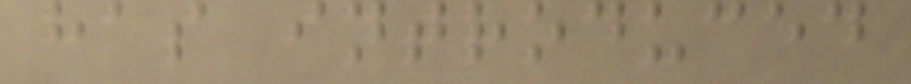has introduced
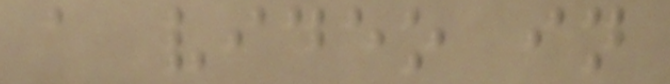a video in
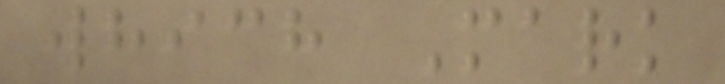which Mark
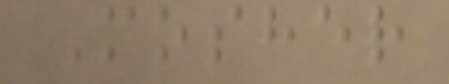Mosher
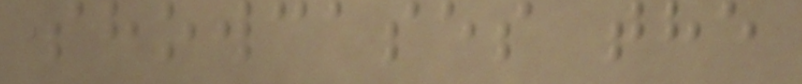showcases the
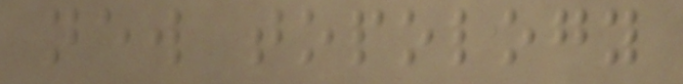new topology
